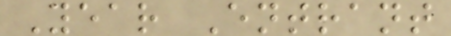Year Entrant
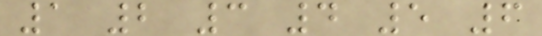1 2 3 4 5 6
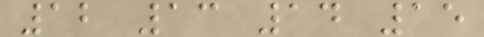12 13 14 15
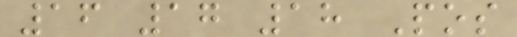16 17 18 Pos
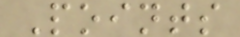Points
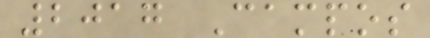2017 Campos
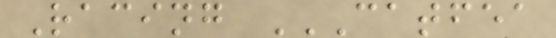Racing CATFEA
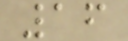16
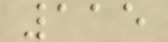115
